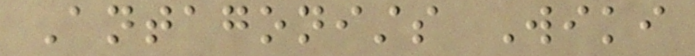Antagonists Wiki
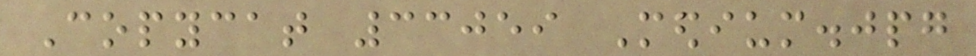Copycat 33059 Medium.jpg
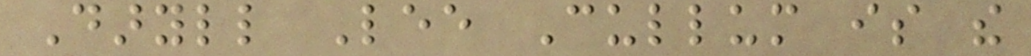Daryll Lee Cullum is the
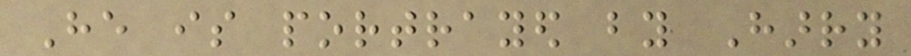He is portrayed by Harry
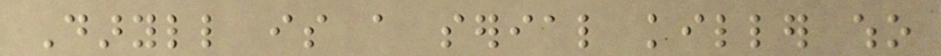Daryll is a serial killer who
